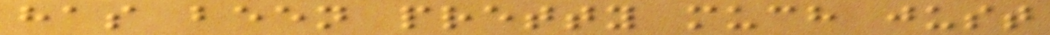has been pretty much just
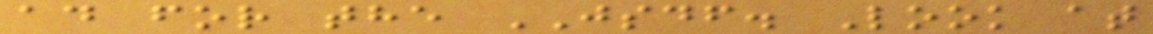ad for the JSDF. Look at
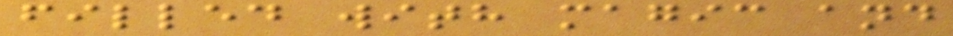filled with magic and
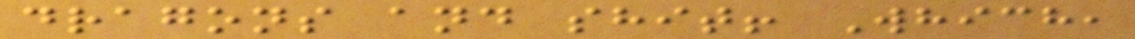dragons and shit! Which,
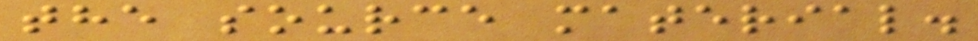the source material.
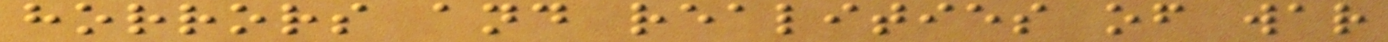horrors and realities of war
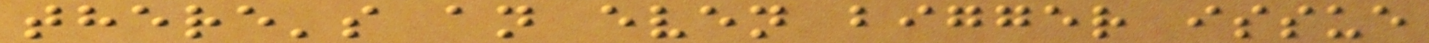there's an even bigger issue
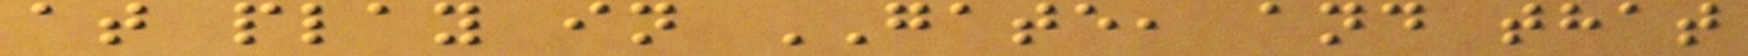at play in GATE, and that
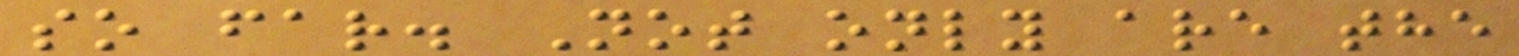so far. Not only are the
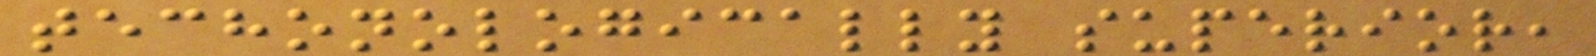techonologically superior,
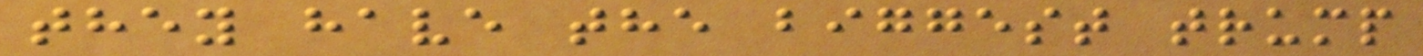they have the biggest trump
